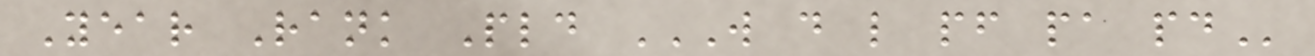Year Rank Pld W D L PF PA PD
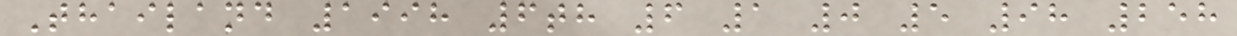Thailand 1998 6th 6 1 0 5 98 258
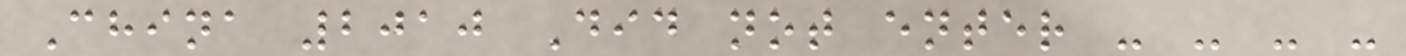China 2010 Did not enter - - - -
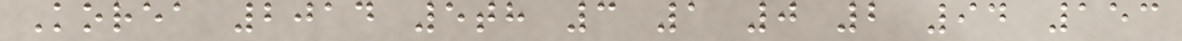Korea 2014 5th 3 1 0 2 94 153
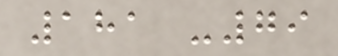181 -79
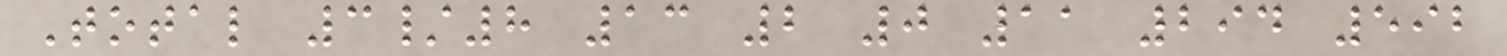Total 3/8 13 2 0 11 294 592
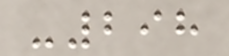-298
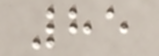85
